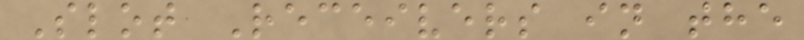Slot Receivers in the
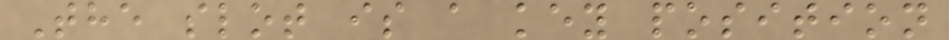The slot is a key position
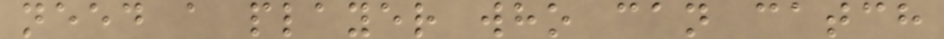need a player who can catch
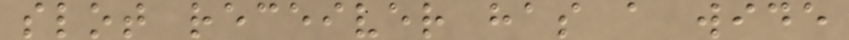slot receiver has a wide
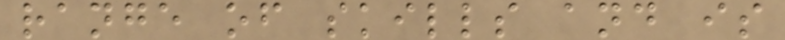range of skills and is
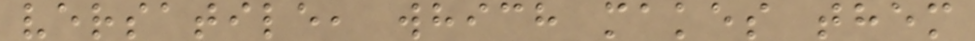versatile, which makes them
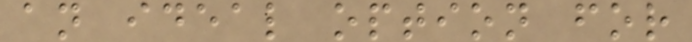an ideal option for
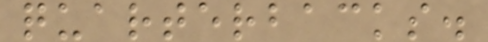quarterbacks.
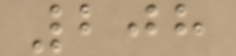208
